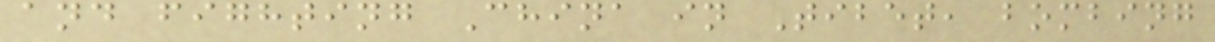and fighting China in Tibet, bombing
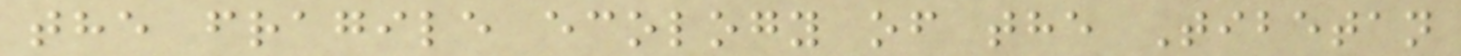the fragile ecology of the Tibetan
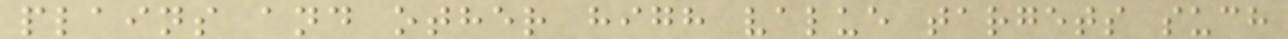plains and other high value targets such
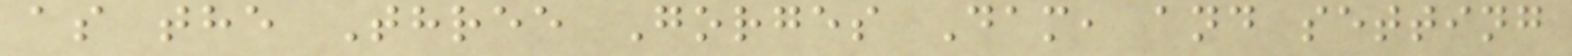as the Three Gorges Dam, and setting
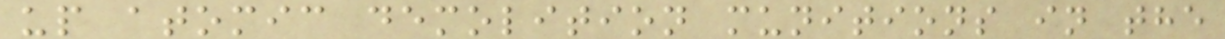up atomic demolition munitions in the
